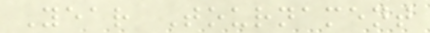Year Tournament
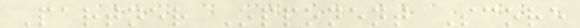Partner Opponent Score
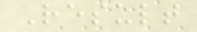Result
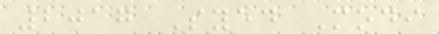2017 Syed Modi
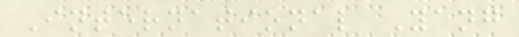International Yang
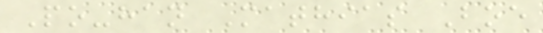Po-han Mathias Boe
